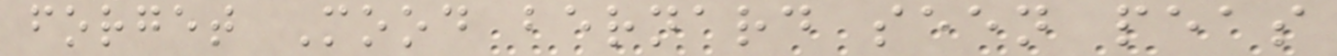forget Mood bernard seen peas
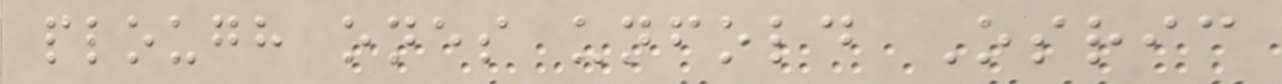plough ones unfold Osric
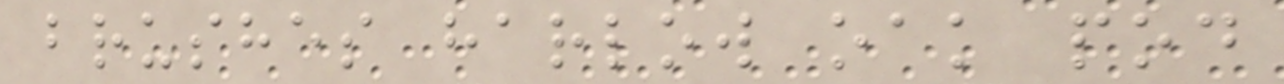brushes harlow oak pod
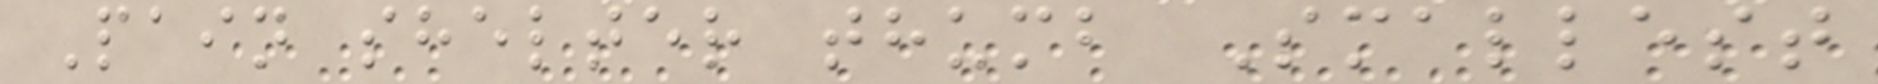Pain shelter thumb Smallest
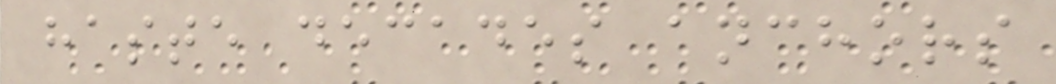haste decades anchors
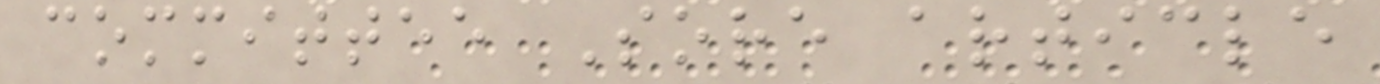committee Sore article
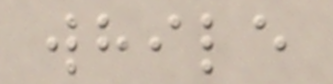while
